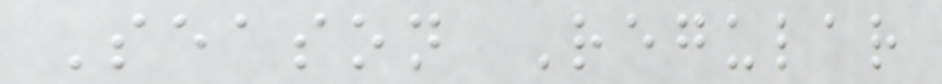Season Regular
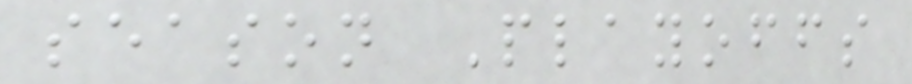season Playoffs
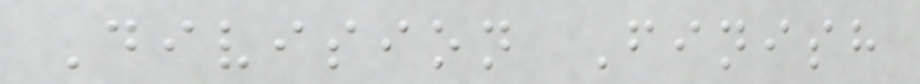Division Finish
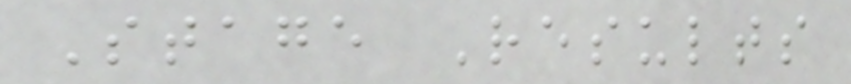Stage Results
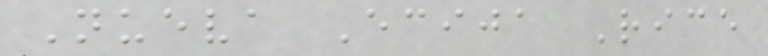Nueva Ecija Rice
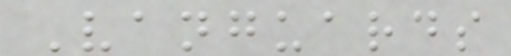Vanguards
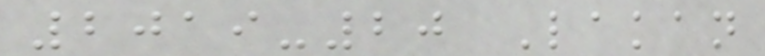2019-20 Lakan
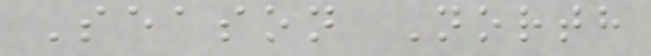Season North
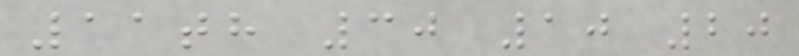11th 30 10 20
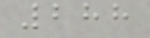288
